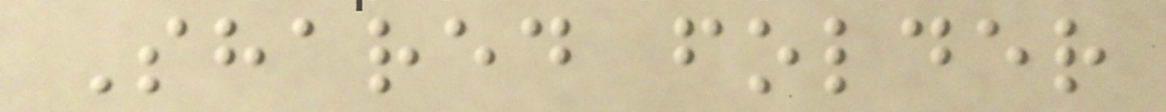Shared folder
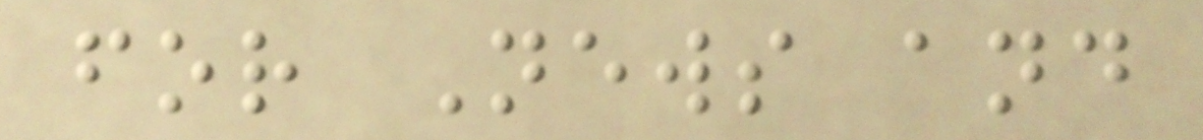for News and
